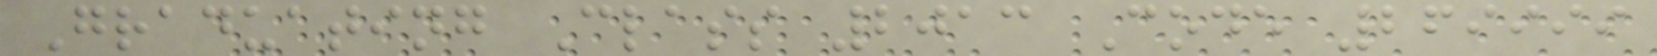Graduating Class 2013 Code 269999
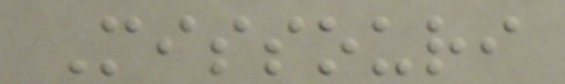Missouri
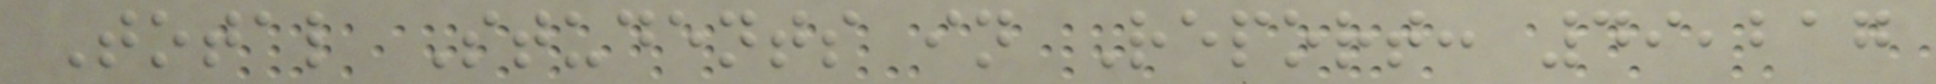Total Students in Report: 49,217
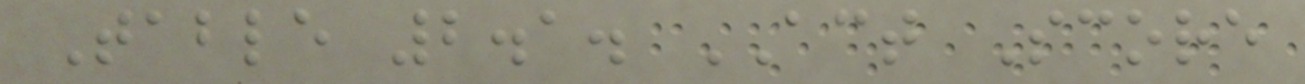Table 2.1. ACT Score
